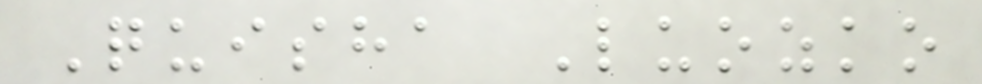Quisha Luozko
